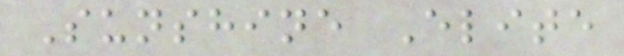Sunshine Elite
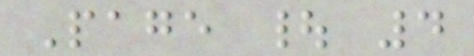Page | 4
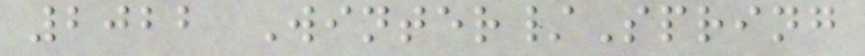2022 Winter/Spring
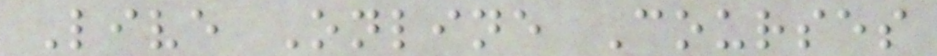Live Online Courses
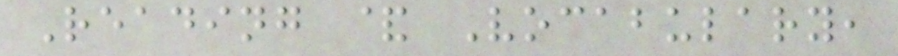Reading & Vocabulary,
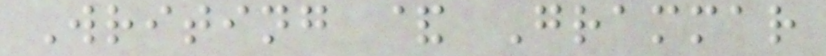Writing & Grammar
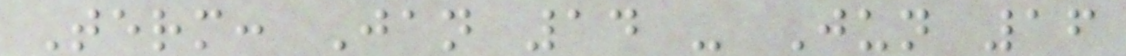Term: Jan 14 - Jun 16
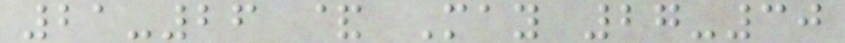21-26 & May 27-30
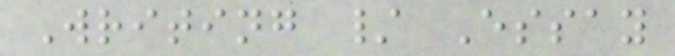Writing / Essay
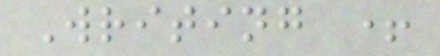Writing +
